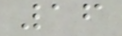16
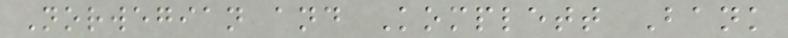Norwegian and Komplett Bank
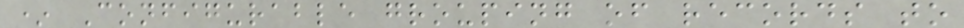* Configurable grouping of records to
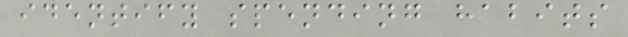identify spending habits
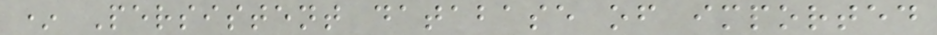* Persistent database of imported
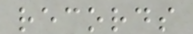records
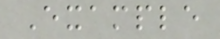Example
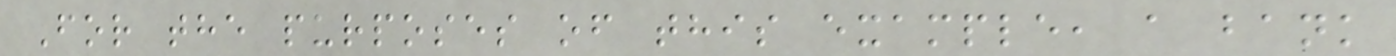For the purposes of this example, a bank
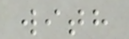with
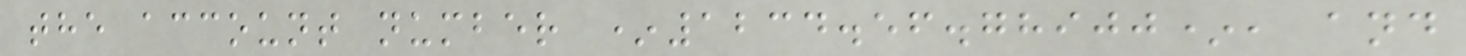the account number *1234.56.78900*, and
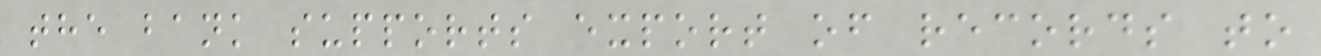the bank supports export of records to
